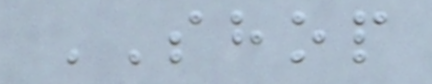SHOP
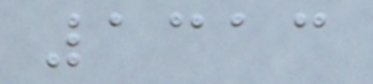1313
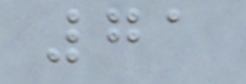71
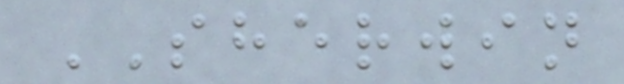SHERWIN
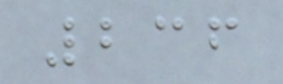236
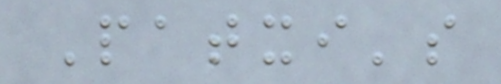Patxi's
